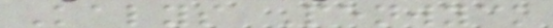Kalys Penwyck
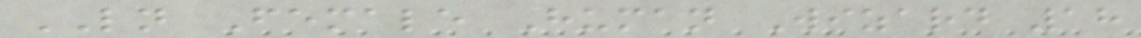LN Female Human Wizard 18
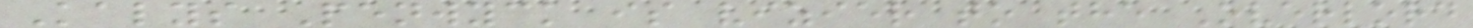Kalys Penwyck is vizier to the Overlord
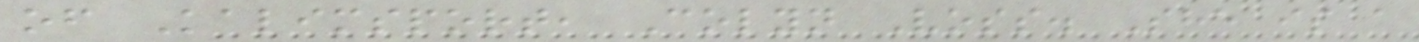of Kalimsport, Colyn Voss. She is a
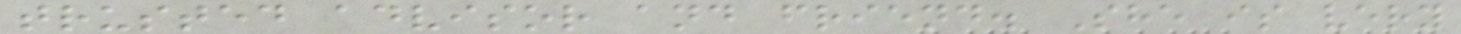trusted advisor and friend. She is very
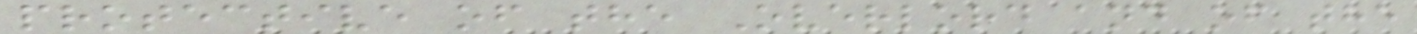protective of the Overlord and of the
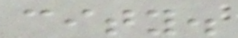city.
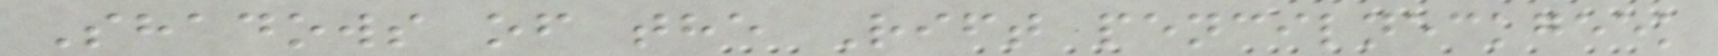Shadows of the Rift pencilneckgeek
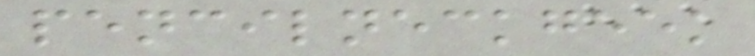pencilneckgeek
